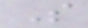S
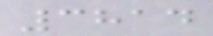3814
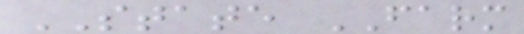STATE FARM
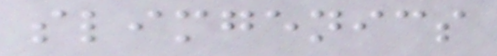slimgenics
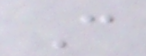C
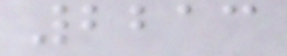2213
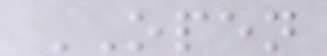OPEN
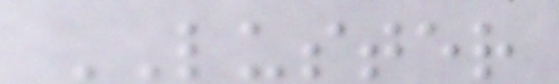LUSTER
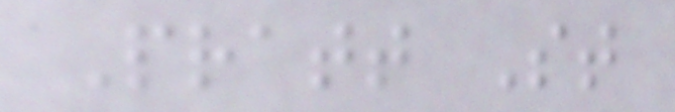Pratt St
